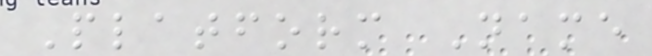Platform Name
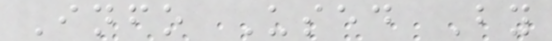Info Used By
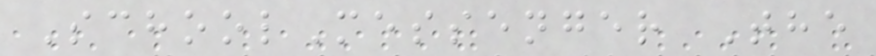SchoolMessenger The
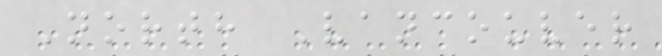North Vancouver
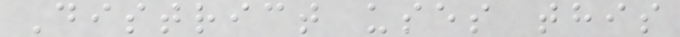District uses this
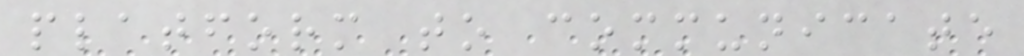platform to communicate
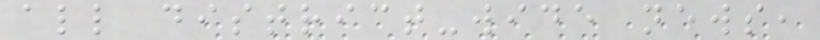all district-wide news,
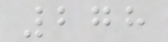278
